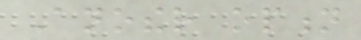Another option
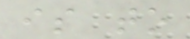is to
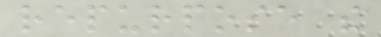repurpose the
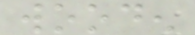wooden
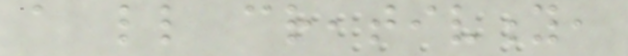a little creativity,
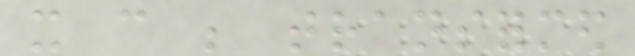it can be transformed
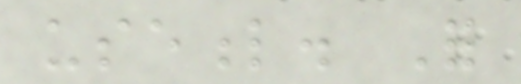useful. For
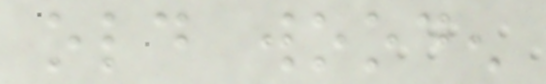old wooden
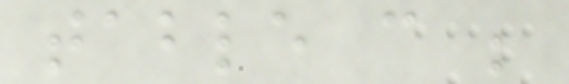table can be
